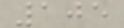105
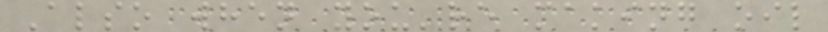Also when you're making oil
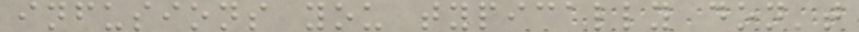infusions you typically don't
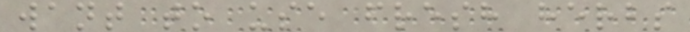want to use fresh herbs
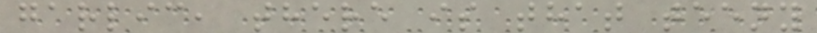garlic, there is that teeny
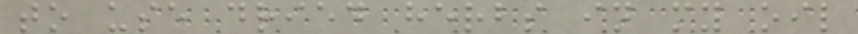to use dried herbs in my oil
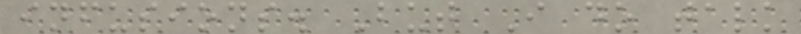infusions. But I do talk
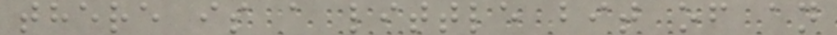there is a little bit of an
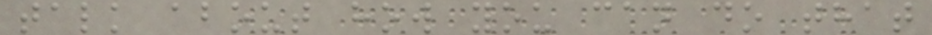talk about how you can do that
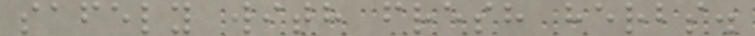safely with fresh herbs.
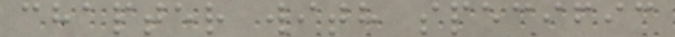chapter with specific
